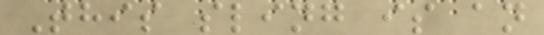This sling is an
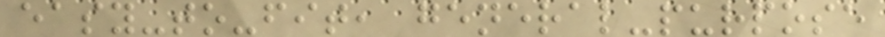easy-to-fit, general-purpose
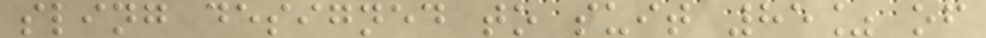sling designed to suit 85% of
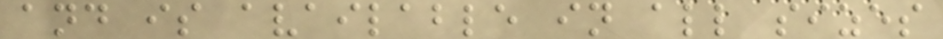and is available in all sizes
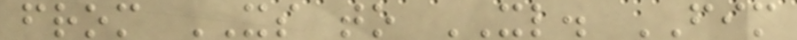from XS to XL. FIM
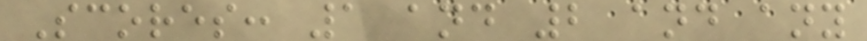Scores: 1 and 2 and any
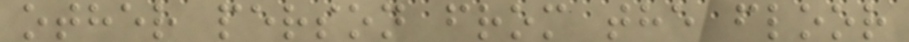other person from the floor
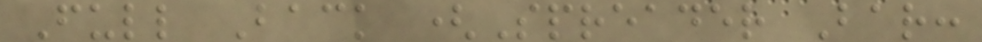Full Back (Spreader Bar:
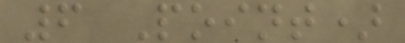6 Point)
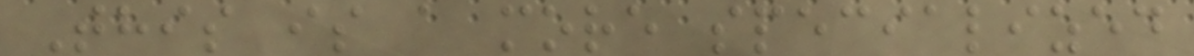This is a more specialized
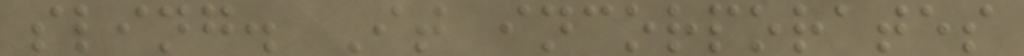sling. It incorporates
